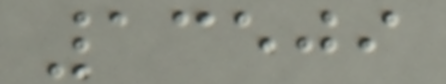13509
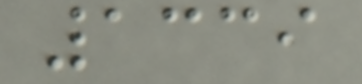1339
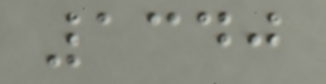1340
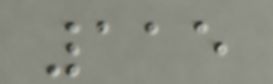115
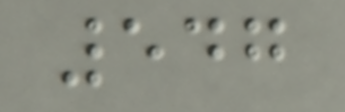547
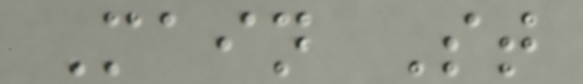Main St
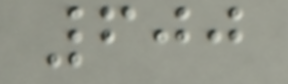600
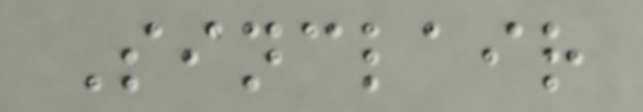Sinclair
